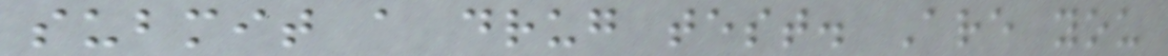submit a drug test. Are you
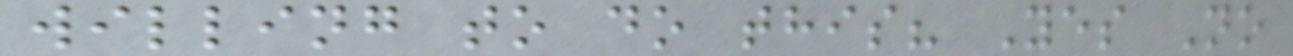willing to do this? Yes No
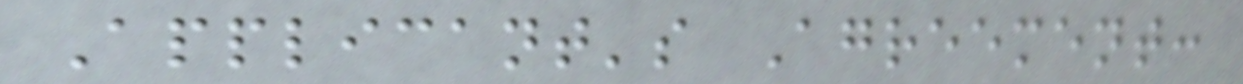Applicant's Agreement:
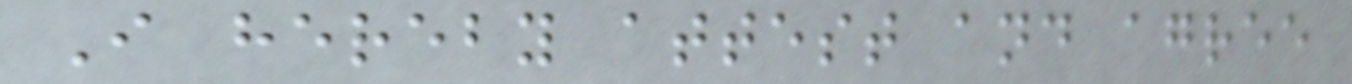I hereby attest and agree
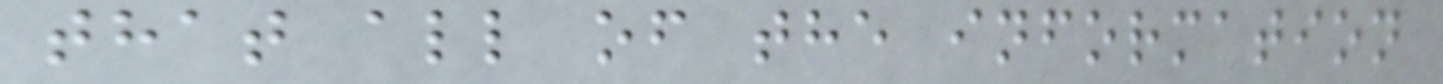that all of the information
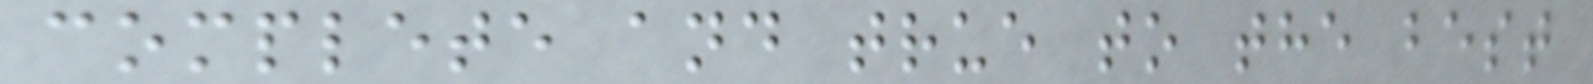complete and true to the best
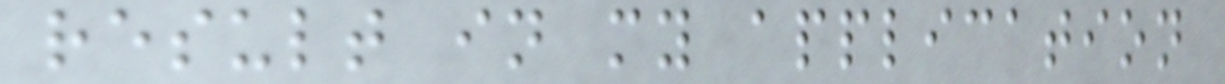result in my application
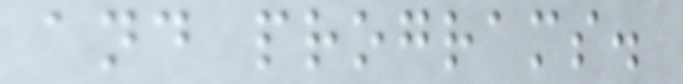and programs.
